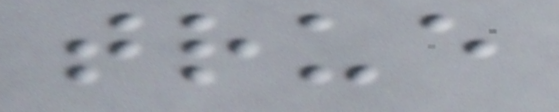true
